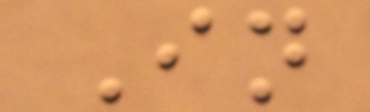In
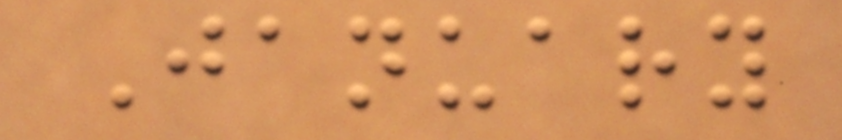January
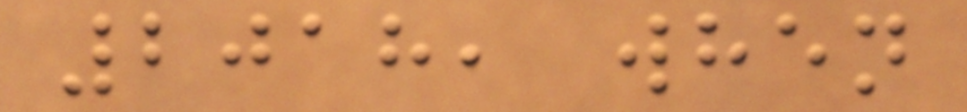2018, when
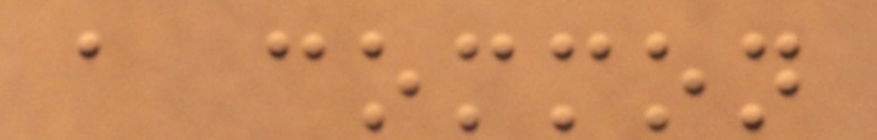a common
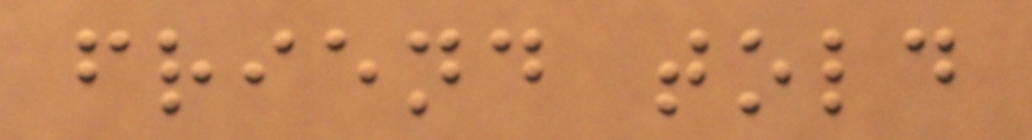friend told
